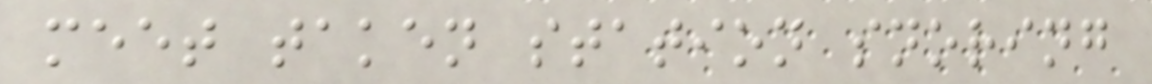meet taken station snoring
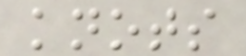knots
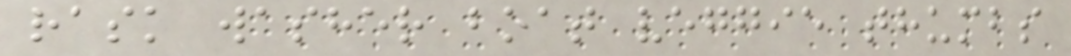rask washer boat veggie thumbs
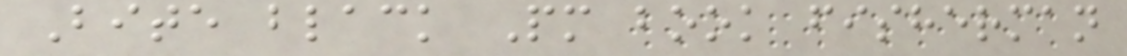Bite black Pm book fisherman
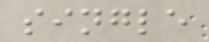single
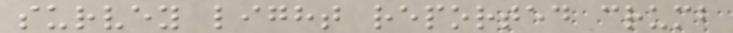survey light reported crumb
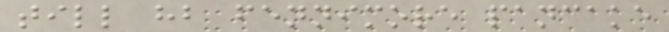till hb fennimore pancake
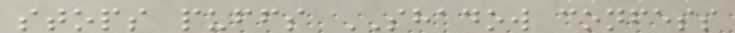stops puffs SHADOW confess
